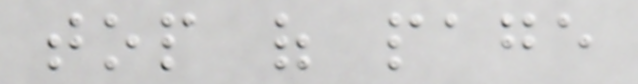top of page
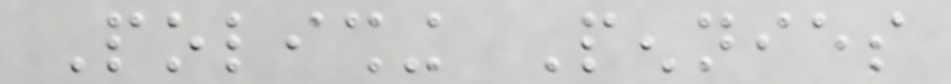Polishing Pennies
